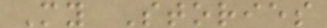My Stories
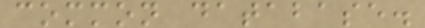common database.
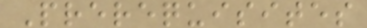Prerequisites
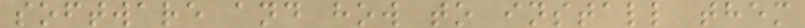software and how to install them
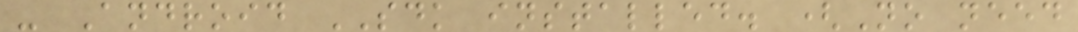- Android SDK installed. (No need
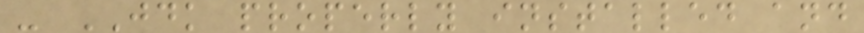- JDK properly installed and
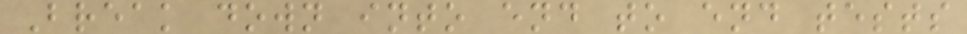Break down into end to end tests
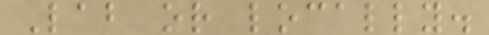Lab or locally.
